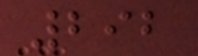292
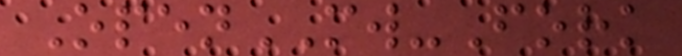OpenMW-Fork
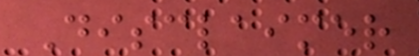Disclaimer
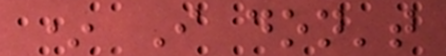* I don't
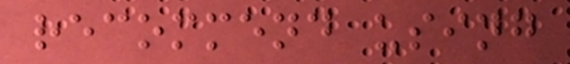recommend using
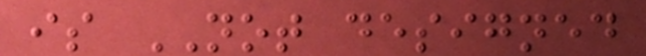is NOT designed
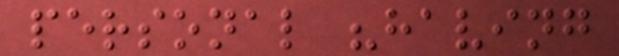personal "having
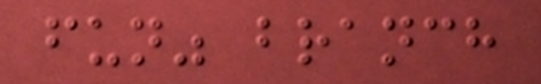fun" branch
